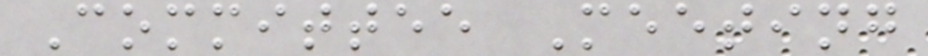Committee Meeting
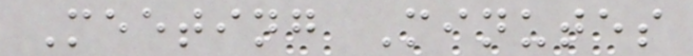Meeting Minutes
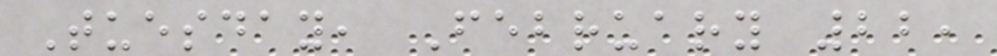Tuesday, February 22,
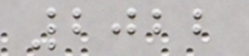2022
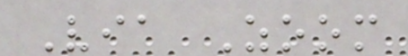Via Zoom
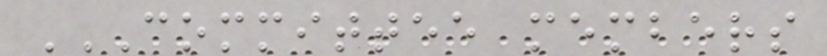COMMITTEE MEMBERS
